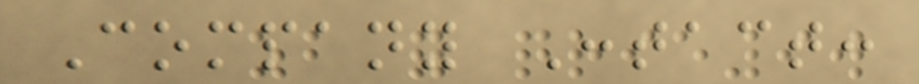Company Contact:
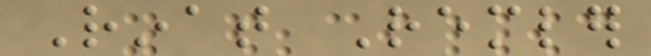Rinat Remler
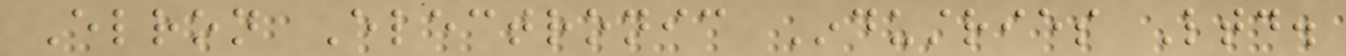Elron Electronic Industries Ltd.
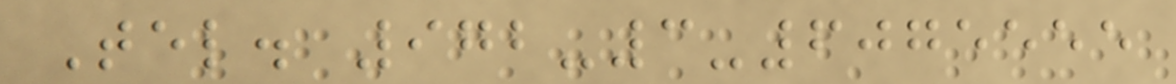Tel. 972-3-6075555
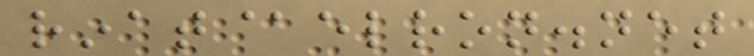rinat@elron.net
